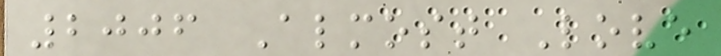2006 Almost Love
